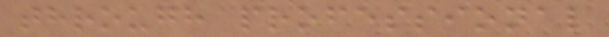through professional
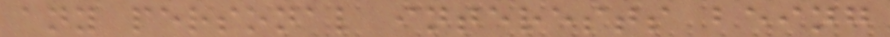any personal interests being
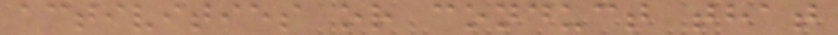activities or conduct that
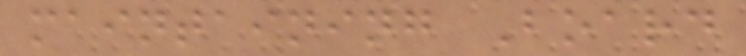maintaining Board
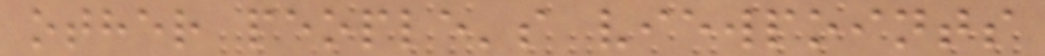other people's viewpoints
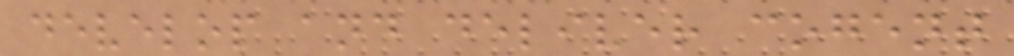develop and deliver cogent
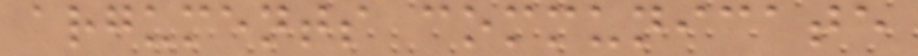arguments communicate
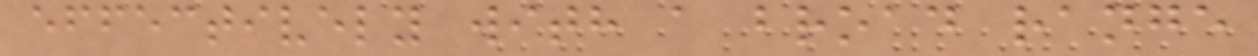effectively with a broad range
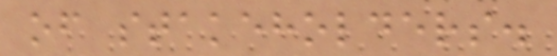of stakeholders.
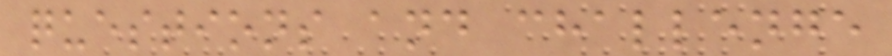questions and challenge
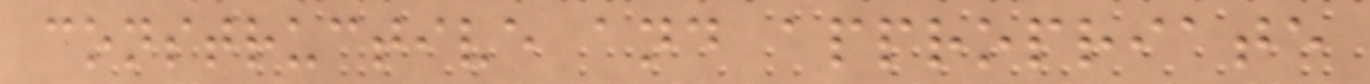constructive and appropriate
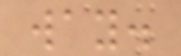way.
